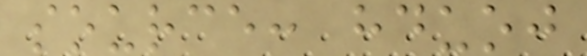source: hduoj
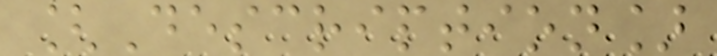[Description]
